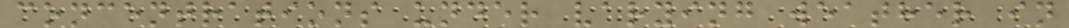concentrations under varying weather in
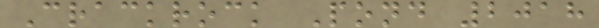Crackrock Pond 2018
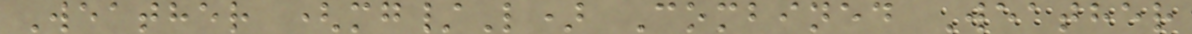Weather (mg/L) Combined Weather
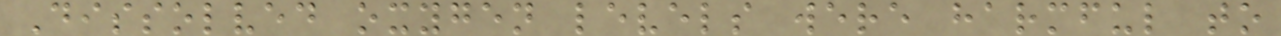Dissolved oxygen levels were harmful to
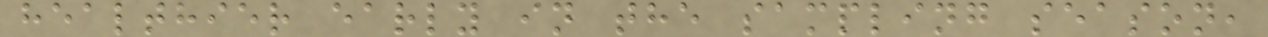healthier early in the sampling season,
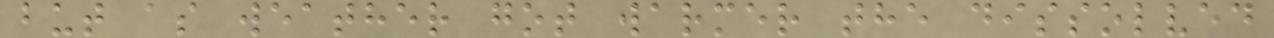but as weather got warmer the dissolved
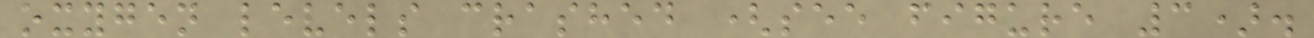oxygen levels crashed (see figure 3).
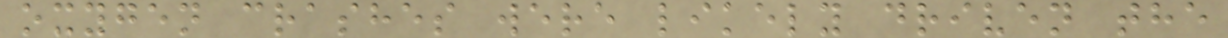oxygen crashes were likely driven the
